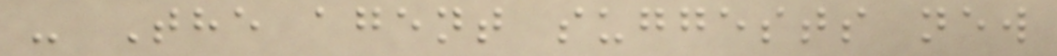- The agent suggests new
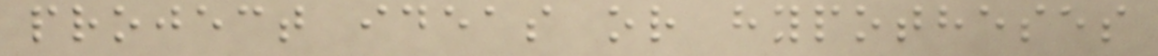project ideas or hypotheses
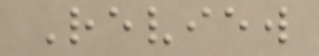Review
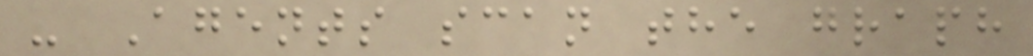- Agents scan the graph
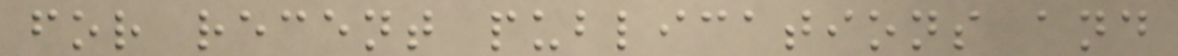for recent publications and
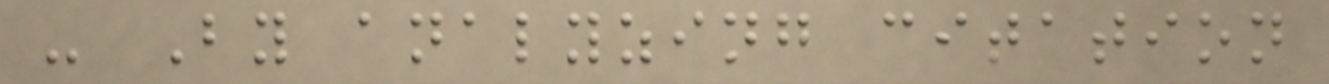- By analyzing citation
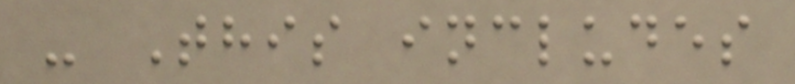- This includes
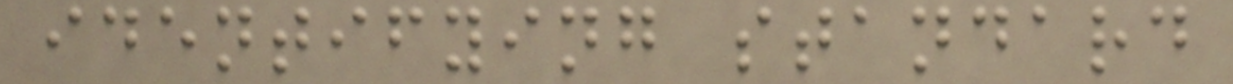identifying standard
